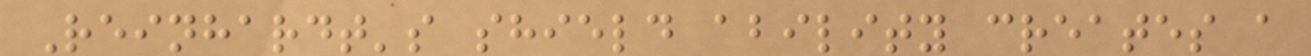Reinhardt's shield ability creates a
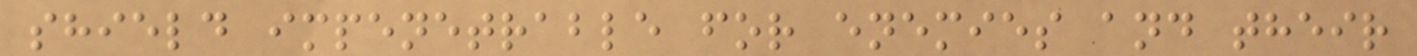shield impenetrable for enemies and their
